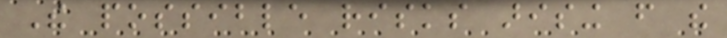The possible risks arising from the
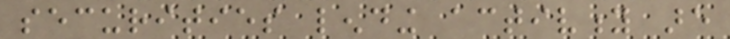securities lending activity are
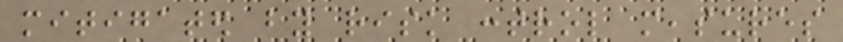mitigated by risk control measures
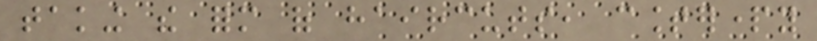taking the form of haircuts, counterparty
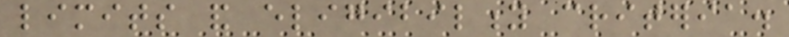limits and eligibility criteria.
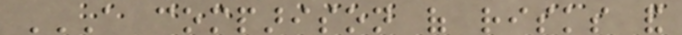A COMPARISON OF RISKS AND
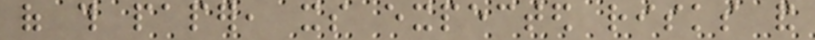of this paper, its expected risks and
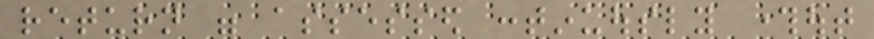return were assessed continuously throughout
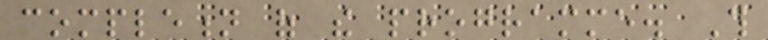completion of the programme. This
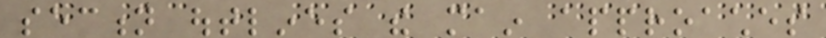section outlines the main approaches
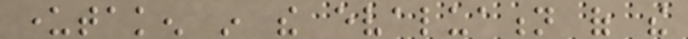undertaken in the evaluation of the
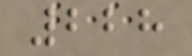228
